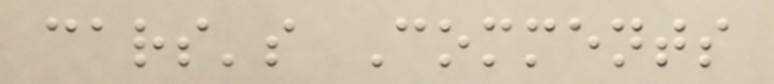cars's Comments
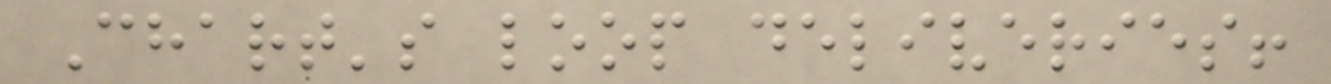Chart's loop deliveries!
